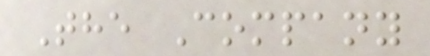The Company
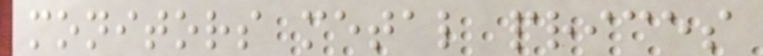monitors metal prices
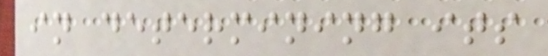in determining its
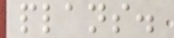plans.
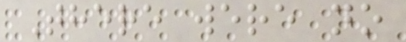There were no
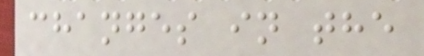changes in the
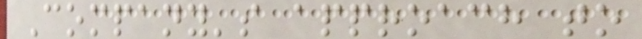Company's approach to
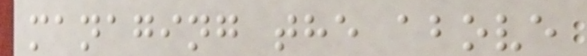managing the above
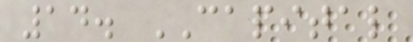14. CAPITAL
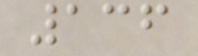136
